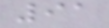91
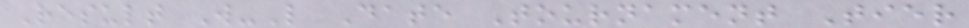Result W-L Date Tournament Tier
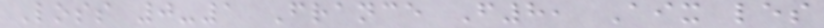Loss 0-1 France F8, Aix les
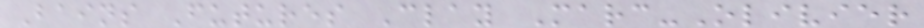Bains Futures Clay Marc-Olivier
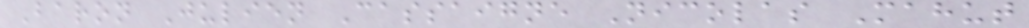Baron Julien Cassaigne Nicolas Mahut
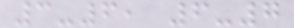3-6, 6-7
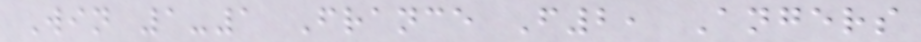Win 1-1 France F2, Angers
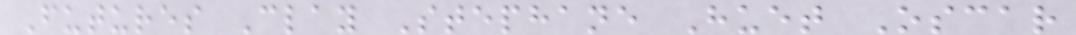Futures Clay Stephane Huet Oscar
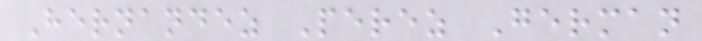Hernandez Perez German
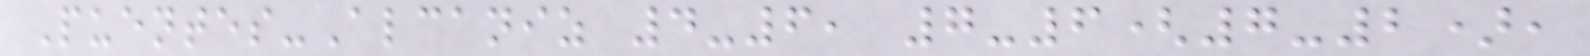Puentes-Alcaniz 4-6, 7-6(7-2),
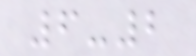6-2
